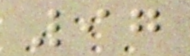97
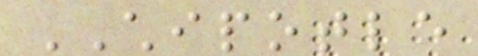CHIPOTLE
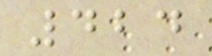424
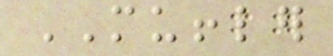MUFFLER
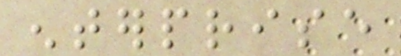enterprise
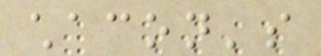chacon's
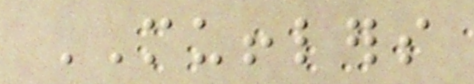MUFFLERS
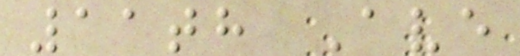11th Ave
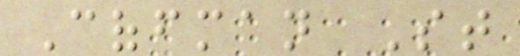Coffman St
